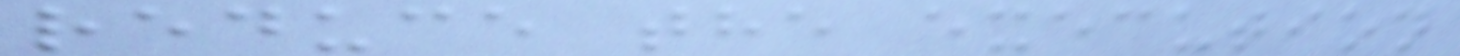reduce the execution
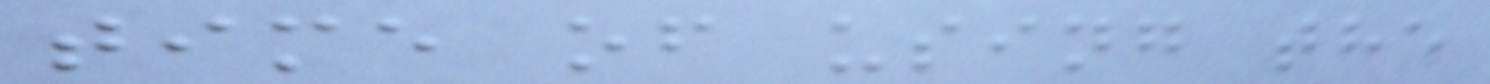time of using the
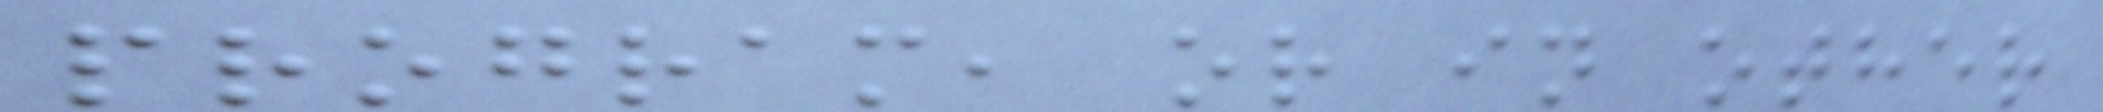program, or in other
